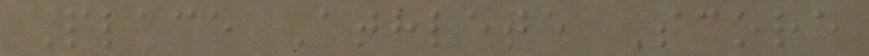Place Athlete Score
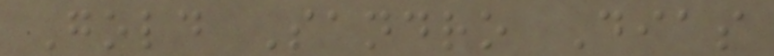Gold Sandro Dias
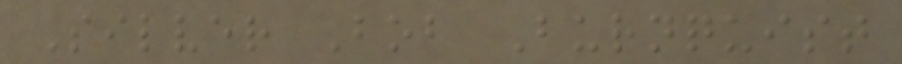Silver Bob Burnquist
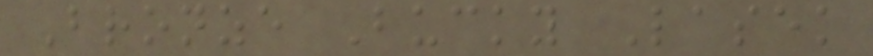Bronze Bucky Lasek
